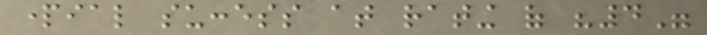partial success at rating of "4"
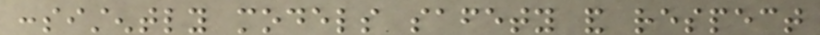consistently models safety and respect
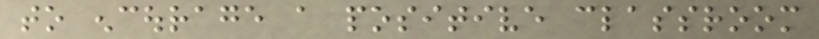to encourage a positive classroom
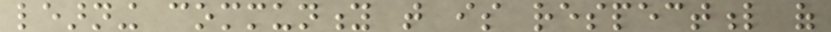learning community that is respectful of
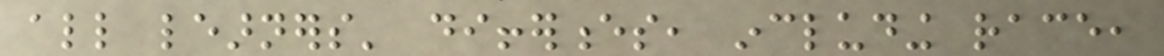all learners' differences, including race,
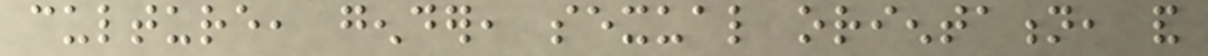culture, gender, sexual orientation, and
